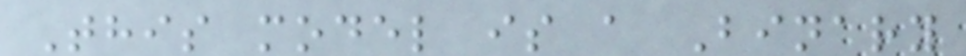This model is a Binary
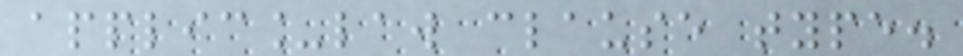applic_law clause type.
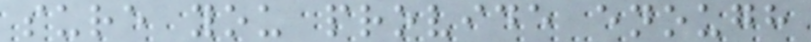sure you provide enough
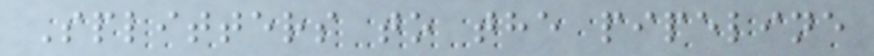Splitters to the pipeline
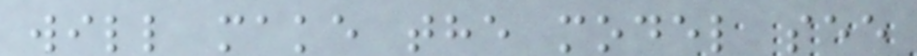will make the model see
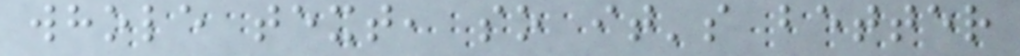whole text, so it's better
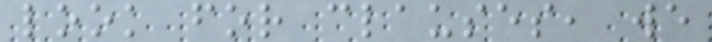look for clauses, we
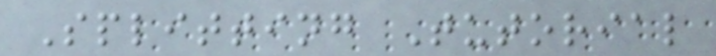Splitting Tutorial
